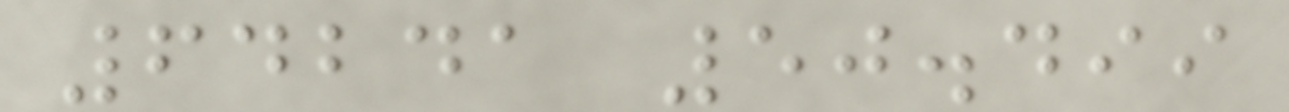64241 50.499
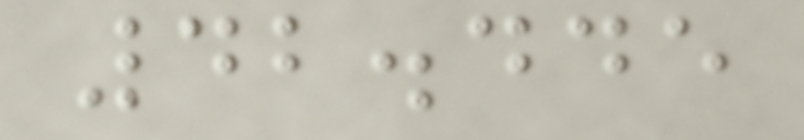42.445
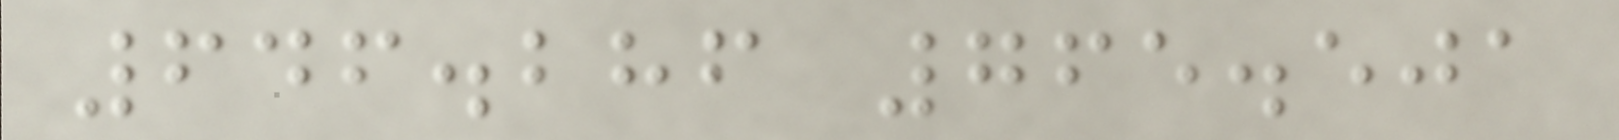646.286 765.501
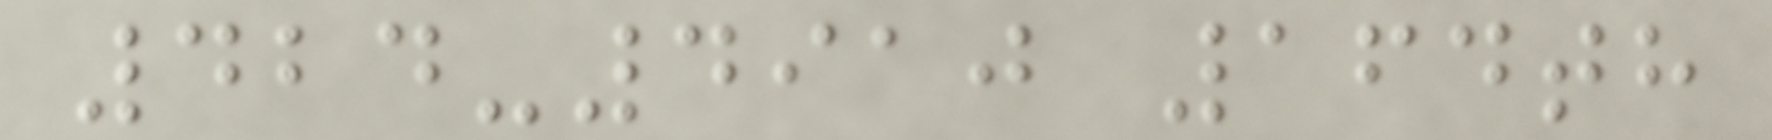424-4910 164th
